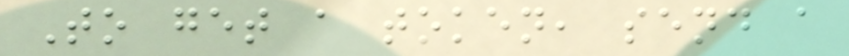To get a token, send a
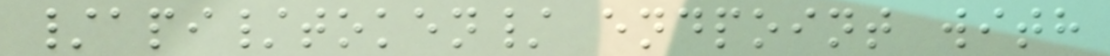/api/token/ endpoint with
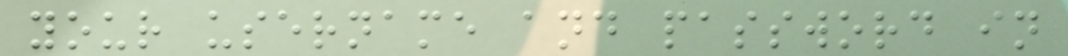your username and password in
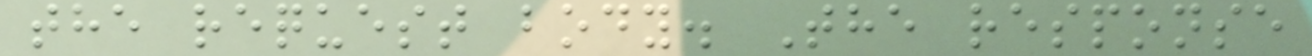the request body. The response
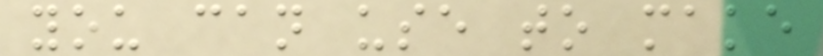you can use to make
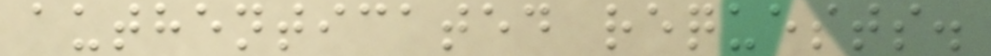authenticated requests.
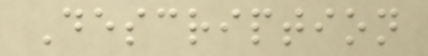Description
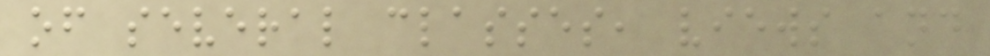of several classes, views and
